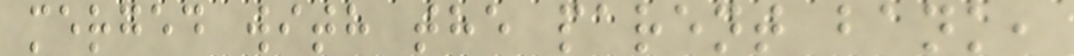merged with the parent bank,
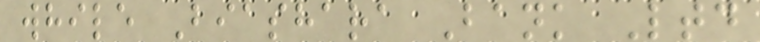while Biashara Bank Ltd
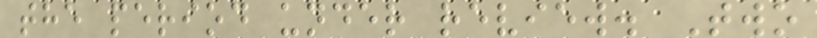the period under review. Two
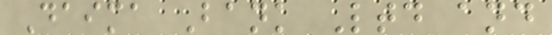Daima Bank Ltd and
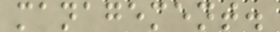management.
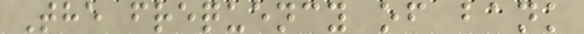The frequency of bank
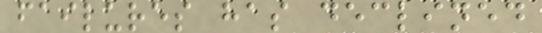failures has declined
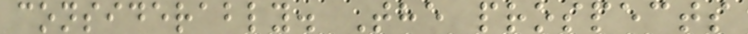considerably. The prospects
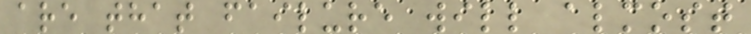are that failure will almost
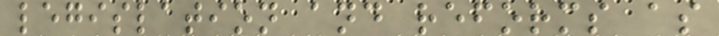legislation and reforms as
